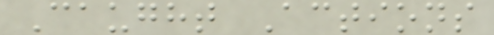Caught Actions
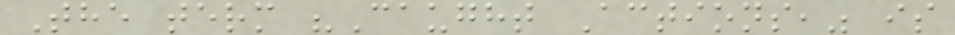The term "Caught Actions," is
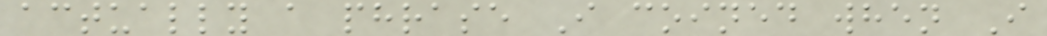actually a phrase I coined when I
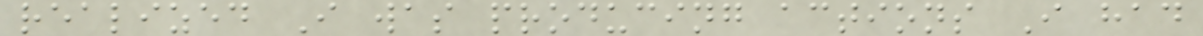realized I was producing actions I had
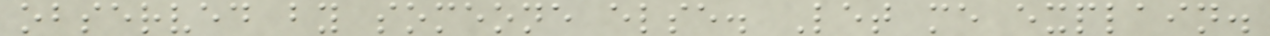observed by someone else. Let me explain.
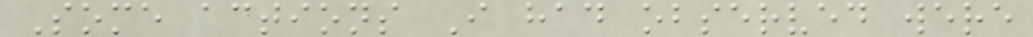Some actions I had observed were
